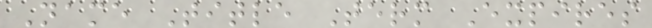Name Title Term Expires
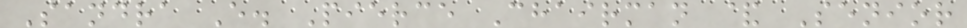Sandra E. Pierce Chairman & Senior
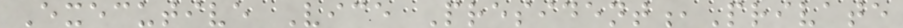Executive Vice President,Private
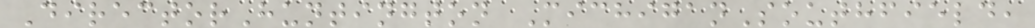DirectorHuntington MichiganSouthfield,
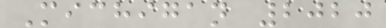Michigan 2020
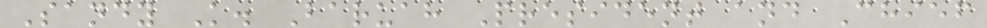Sandy K. Baruah President and Chief
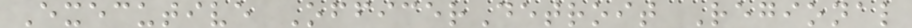Executive OfficerDetroit Regional
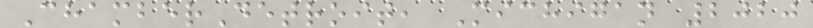ChamberDetroit, Michigan 2020
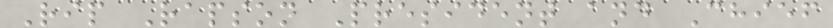Rip Rapson President and Chief
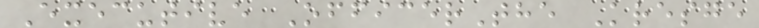Executive OfficerThe Kresge
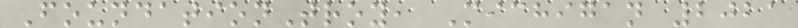FoundationTroy, Michigan 2021
